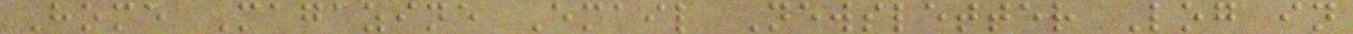Home Magazine Email Newsletter Log in
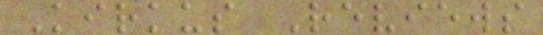Kirkus Reviews
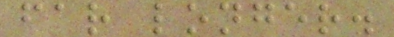far longer.
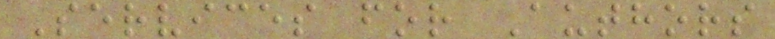Services for Authors
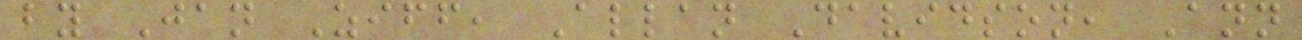by Jan Ziff, Allan Davidson, Ann
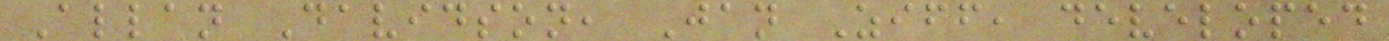Allan Davidson, Jan Ziff, developed
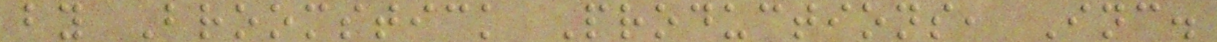by Broomstick Productions, Inc.
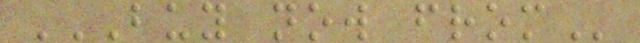BUY NOW FROM
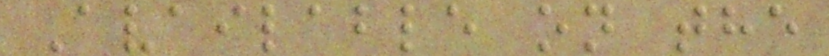Available on the
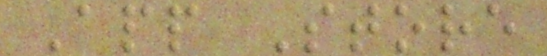App Store
